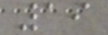19
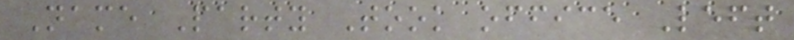Name Party Took office Left
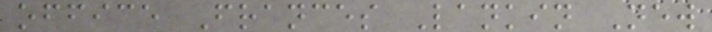office Frances Lankin New
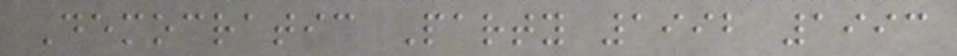Democratic Party 1992 1993
